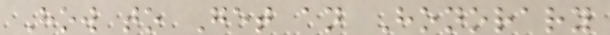How to Get an Honorary
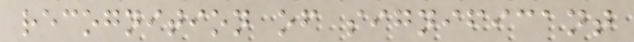recognition of significant
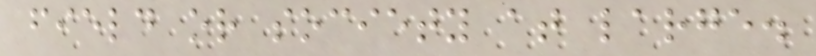field or society at large.
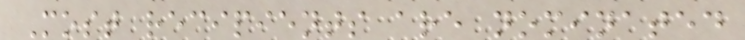Most recipients are nominated
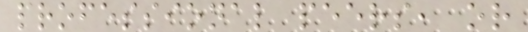professional peers, or
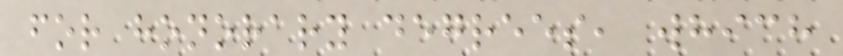for honorary degrees, which
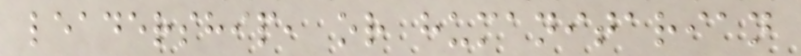leadership, or humanitarian
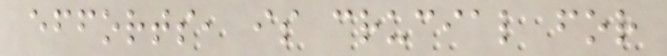efforts, is crucial for
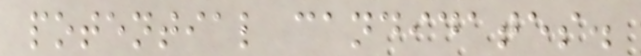potential candidates.
